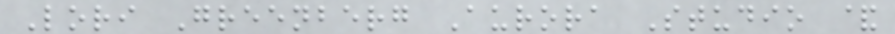Lori Greenberg Aurora Studio &
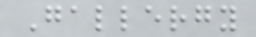Gallergy
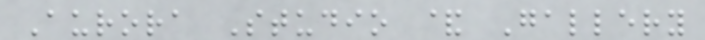Aurora Studio & Gallery
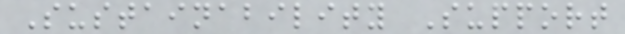Sustainability Support
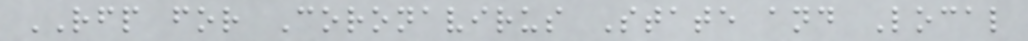RFP for Coronavirus State and Local
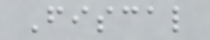Fiscal
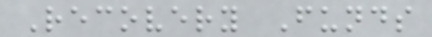Recovery Funds
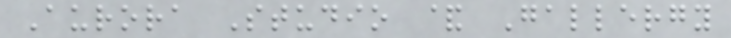Aurora Studio & Gallergy
